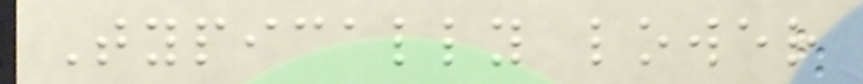Typically lower
